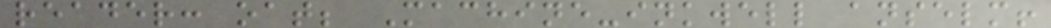reader: oat; Machine-inkwell anselm!
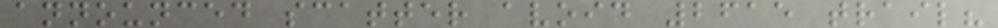announced scatter avoid 2615 trail?
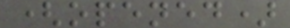(opened)
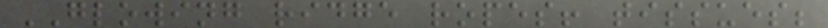GLOWING ridge ropes! tissues;
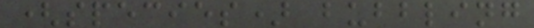(species) bubbling
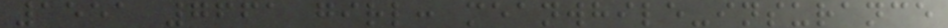1551 7661 girl: meanwhile-insurance
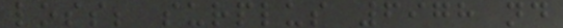loss; surplus 6978 nd
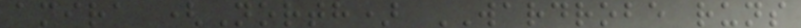amira (North) WARDROBE runs
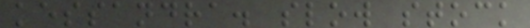kessandra. slow stock
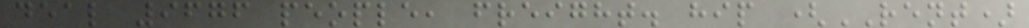deal 9676 people, freight. hip (RENT)
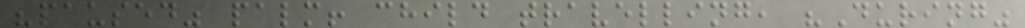"paused" palm! child travelling, "During"
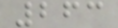263
